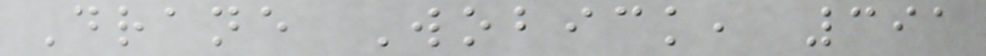Drane Wobick, 391
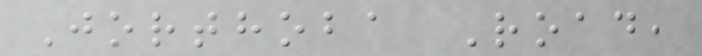Jorthoba Road,
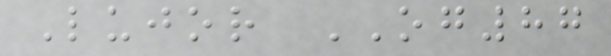Lujor OG87
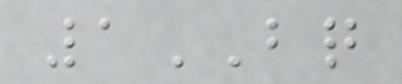1BQ
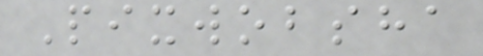Pixwobsha
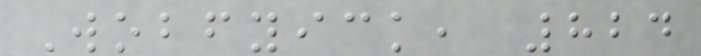Wobfyick, 824
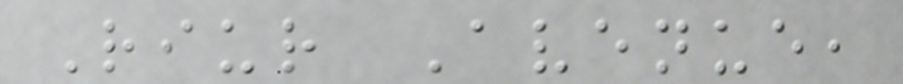Riur Avenue,
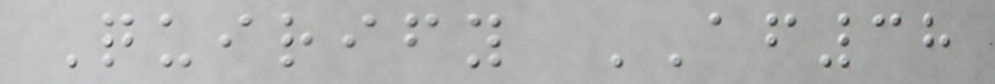Quirify AF38
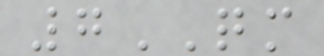7QM
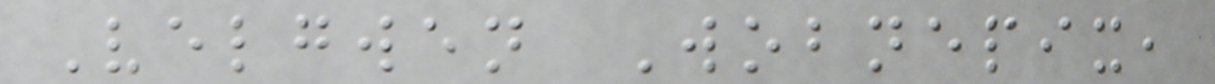Velgwen Wobnepix,
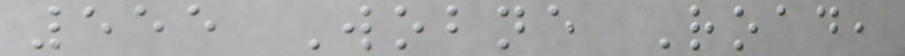555 Wobne Road,
